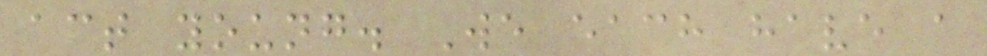act young. We each have a
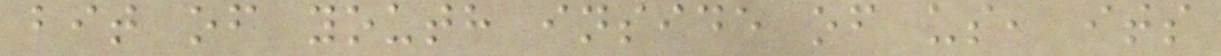bit of youth inside of us, its
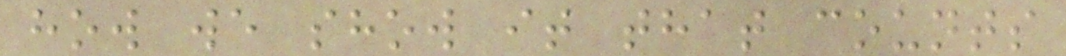how we show it that counts
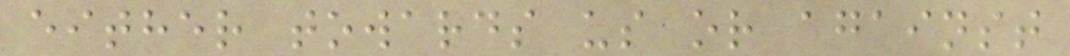either towards us or against
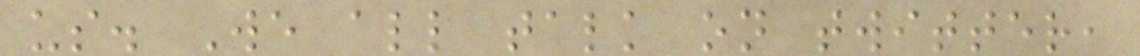us. We all talk on twitter,
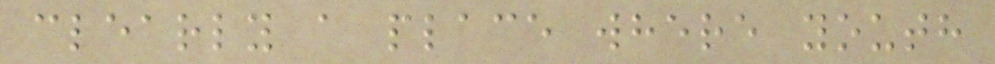clearly a place where youth
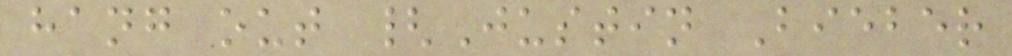hang out {Justin Bieber
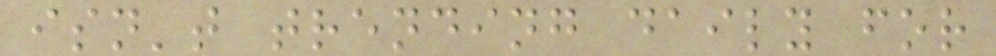isn't trending daily for
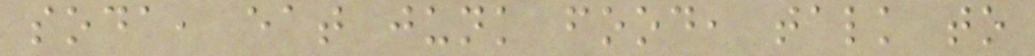soda, eat junk food, talk to
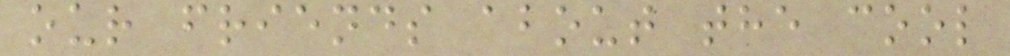our friends about the cool
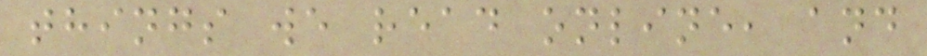things we read online, and
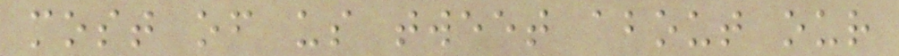most of us tweet about our
